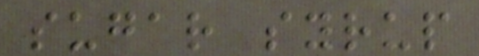sugar syrup
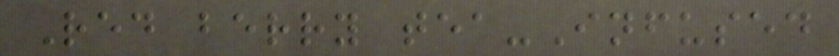Red berry tea-Infused
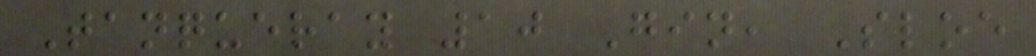Tanqueray 10 Gin, Sloe
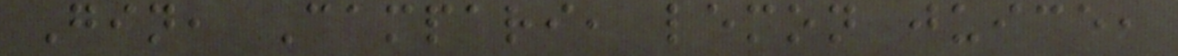Gin, Campari, lemon juice,
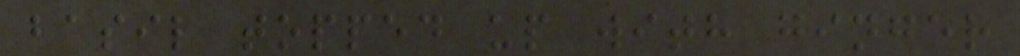basil topped up with ginger
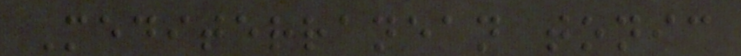Mediterranean tonic
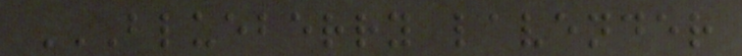BLUEBERRY LAVENDER
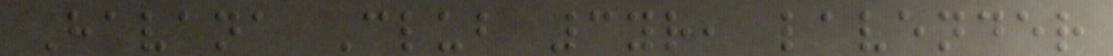Havana Club 3yr, lavender
